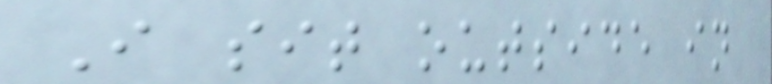I sit outside in
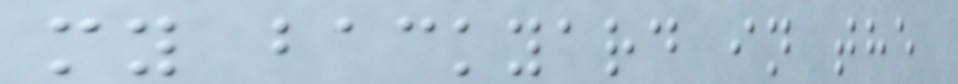my backyard in the
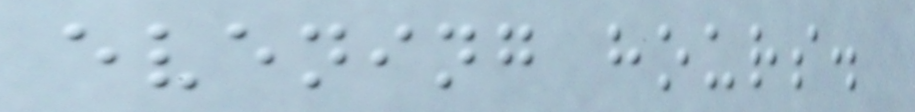evening hours.
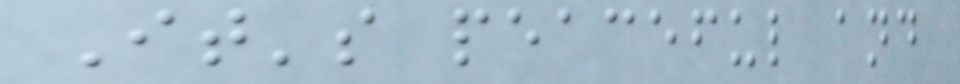It's peaceful and
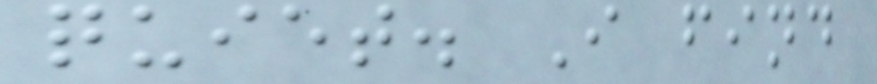quiet. I find
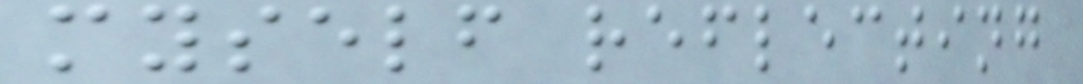myself reflecting
